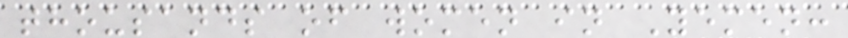thousands of women in Yemen:
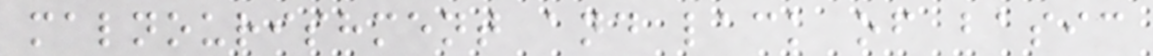malnourishment and lack of basic
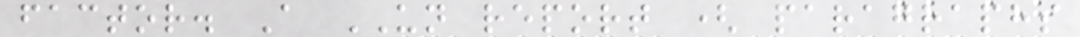factor. A UN report ( paragraphs
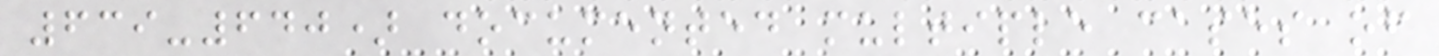639-640) documented multiple cases of
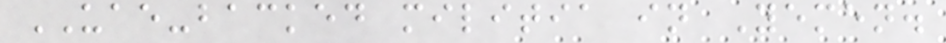UAE-backed militia in Yemen.
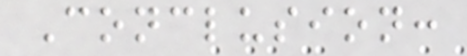Conclusion:
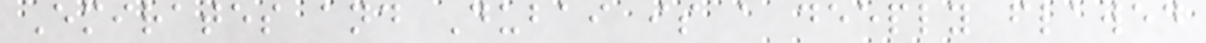Emirates and Dubai is a deeply flawed
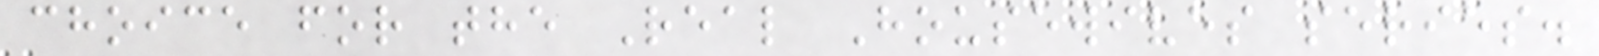choice for the Real Housewives series.
